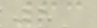63
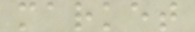market
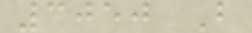3050 B
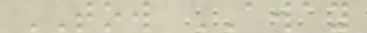TOW AWAY
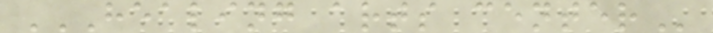HEALING ARTS CENTER
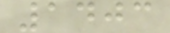1403
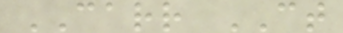CARR CT
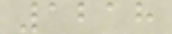1218
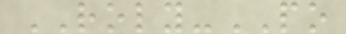ROLY-PO
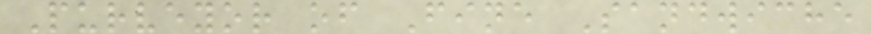Purveyor of Fine Sandwiche
